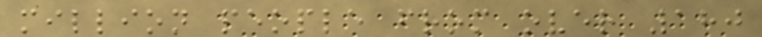million people from over 180
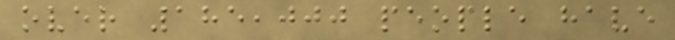over 185,000 people have
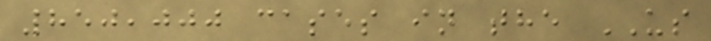850,000 cases in the US
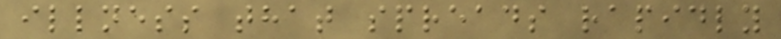illness that spreads rapidly
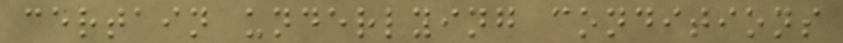certain underlying conditions
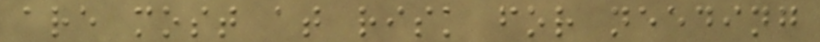are most at risk for needing
